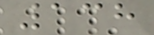138
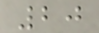20
